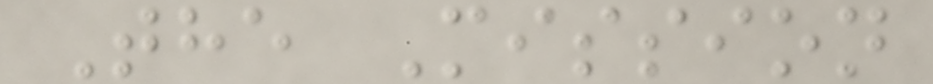The Mission
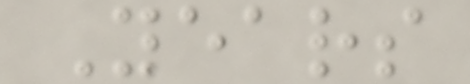Years
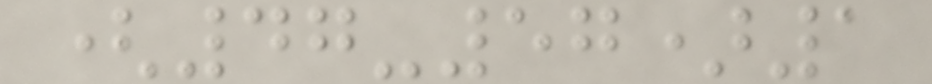(47-57)1
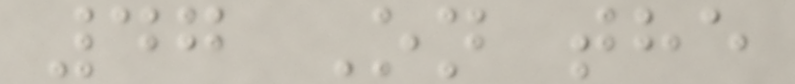47 On the
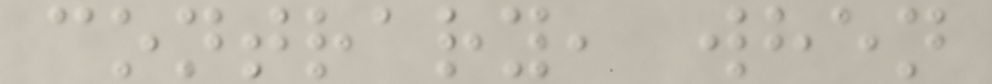contrary, when
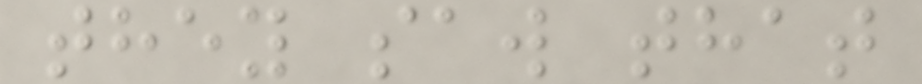they saw that
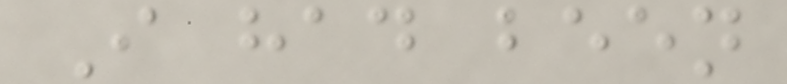I had been
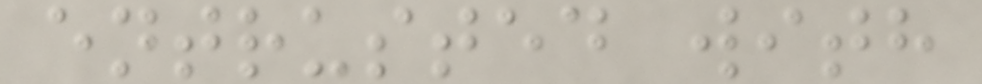entrusted with
